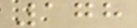178
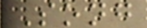Song
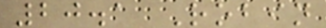20.1 Robin
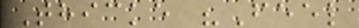Thicke "Feel
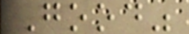Good"
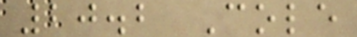20.2 Cole
